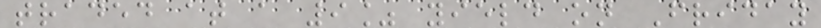traded at a 9% yield on Friday
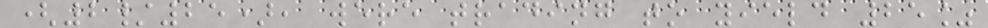(2/25), were trading to yield 25%
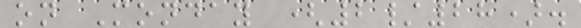on Monday (2/28).
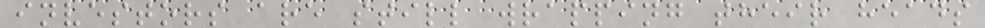investors are still wrapping their heads
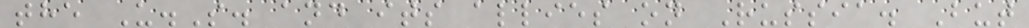the U.S. and its allies on Russia. But
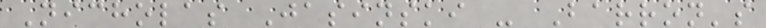Nicholas Jasinski - Barron's
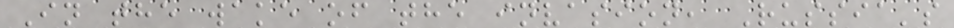In the wake of the invasion, Russia's
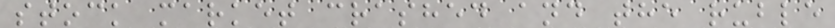stock market crashed and the ruble
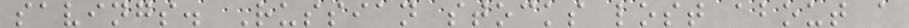savings. Russian stocks lost about a
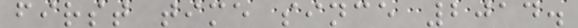first time since 2014.
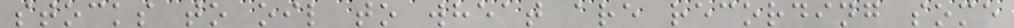stocks to oil to wheat are recording some
